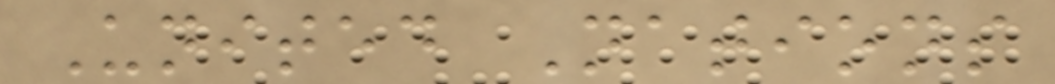United Nations
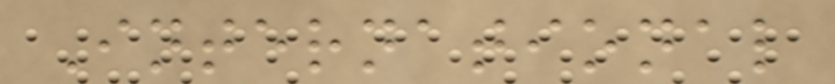International
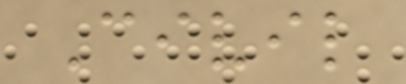Civil
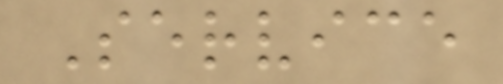Service
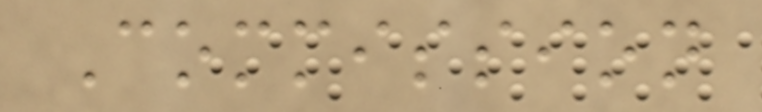Commission
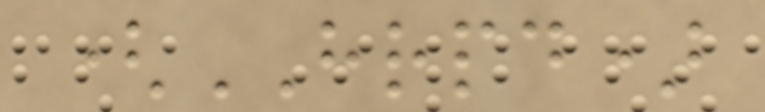(HRPD)
